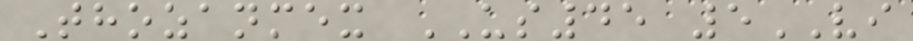Thozanmex US45 5VI
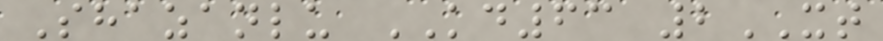Shazanlu KD63 2XT
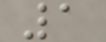1
